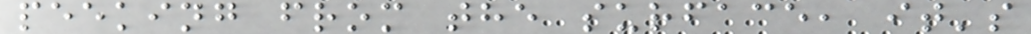peeking from the surface, it's
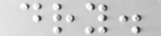dry.
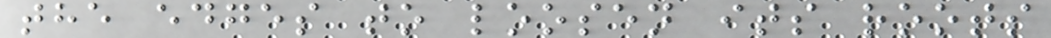the edges to loosen its roots
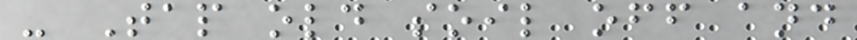- Tap old soil off and
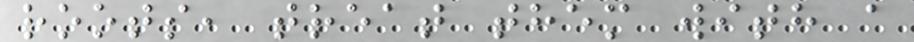roots, treat them with a
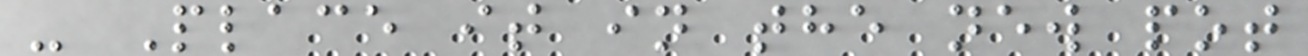- Place it in the new pot
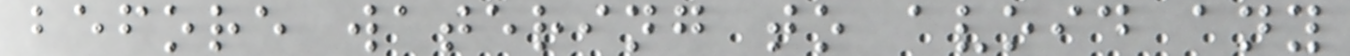before watering to avoid any
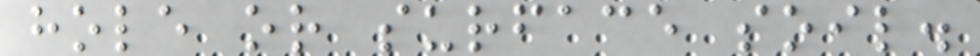hole or surface soil.
